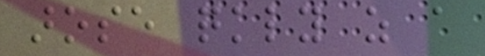arose quickly as a
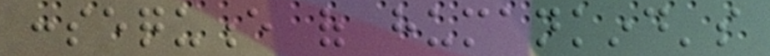consequence of humankind's
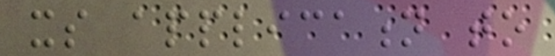its application to
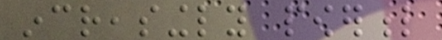increasingly powerful
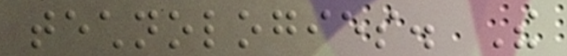technologies. The
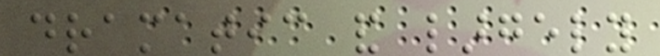dramatic and largely
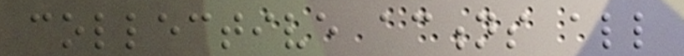collective actions all
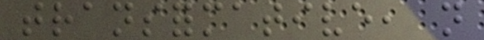transformative, not
